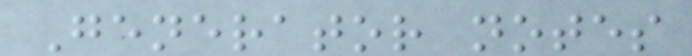Generator notes
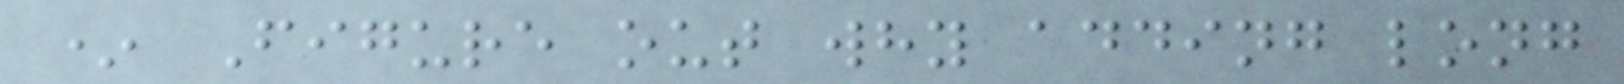* Figure out why adding long
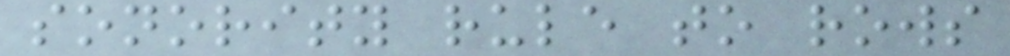sonority rule to rows
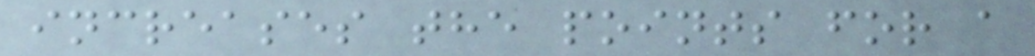increases the points for a
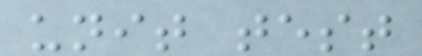unit test
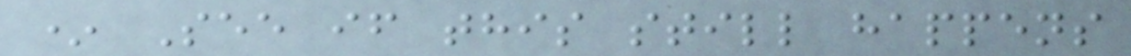* See if this still happens
